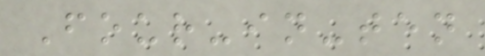Four-in-ten
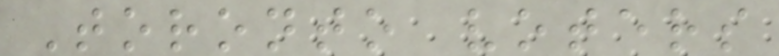Toronto voters
